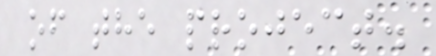of the project.
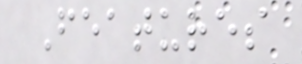Features
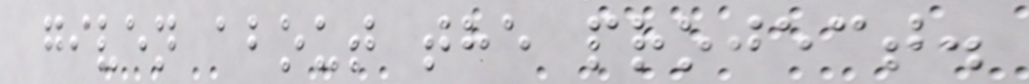given about the project.
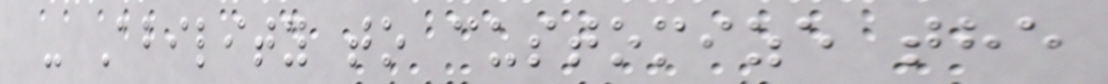- Ability to customize the
